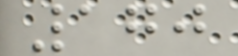170
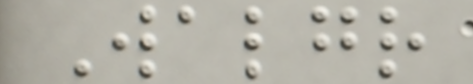Walgr
